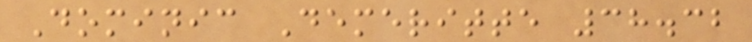Dominic Demeritte 38.32
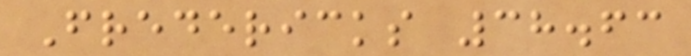Fredericks 38.63
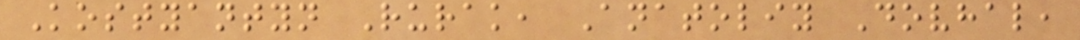Kostyantyn Rurak, Anatoliy Dovhal,
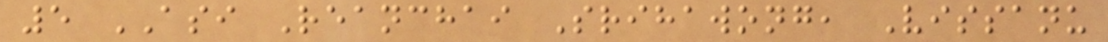5 ASI Reanchai Srihawong, Vissanu
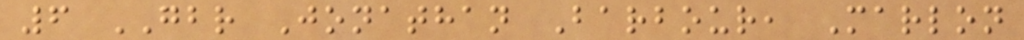6 GBR Jonathan Barbour, Marlon
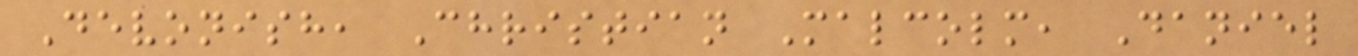Devonish, Christian Malcolm, Daniel
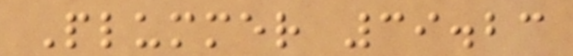Plummer 39.23
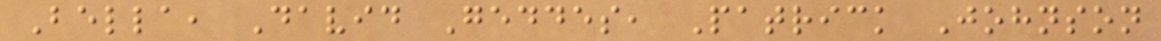Bella, David Geddes, Patrick Johnson
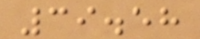39.58
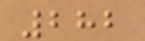282
